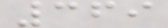369
